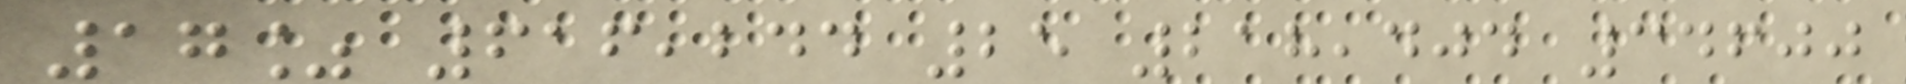17% 616,244 25 218,404 34600
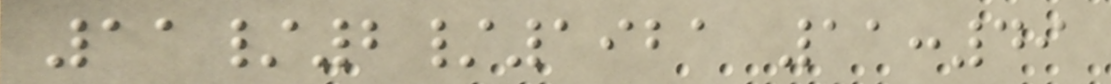11/2/1921 11:49
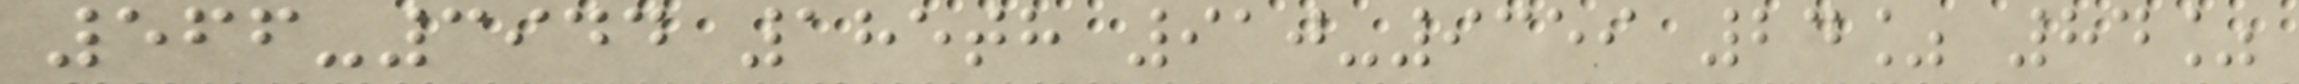566-3944 185th 910-9359 24% 84%
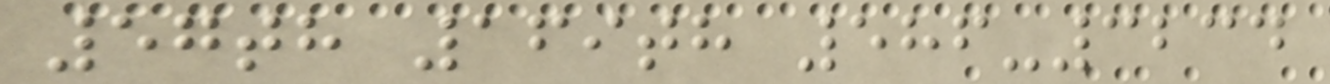57th 169th 586-3234
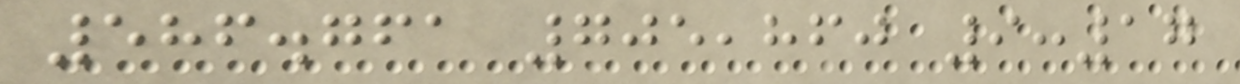586.761 705,860 9:17
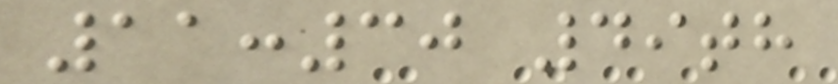11:30 49th
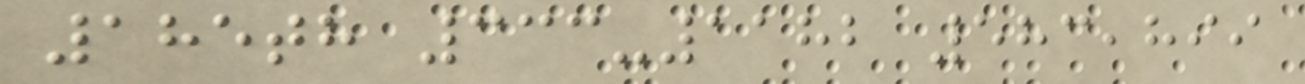185th 333-1182 583,899
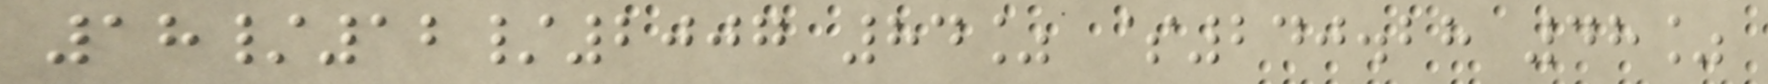18/12/2007 84% $240.28 48%
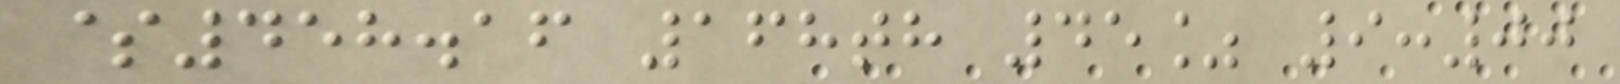$458.16 168th 45% 9:00
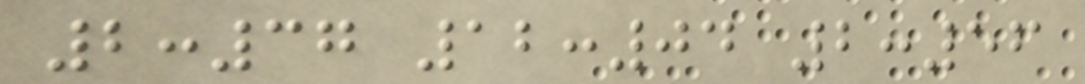2:37 12:04 2:56
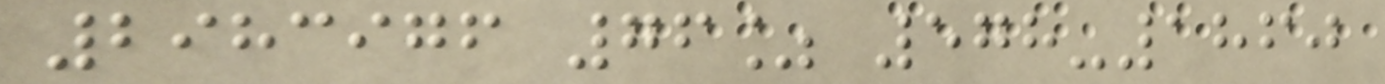2983976 76% 578-1860
